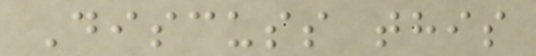Discuss this
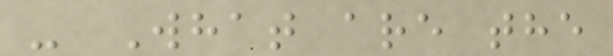- What are the
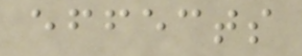effects
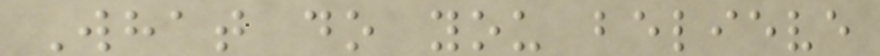What do you believe
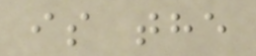is the
